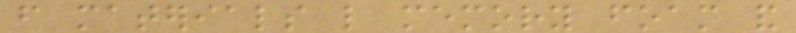from materials like memory foam and
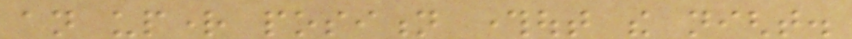an upright position throughout the night.
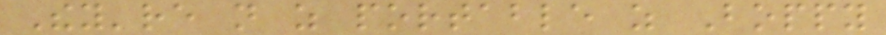They're not as portable as Boppy
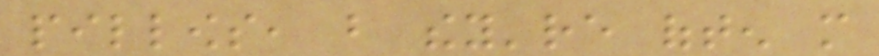pillows, but they're often more
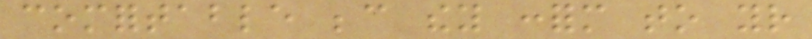comfortable because they conform to your
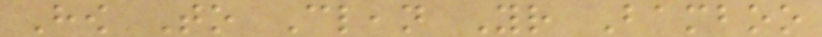How To Clean Your Bamboo
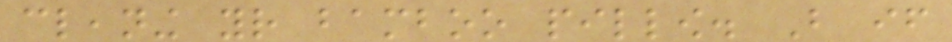cleaning your bamboo pillow. But if
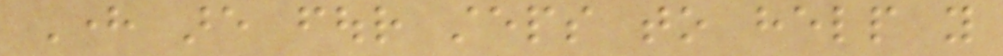Here are four steps to help you
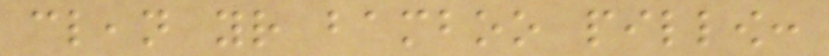clean your bamboo pillow:
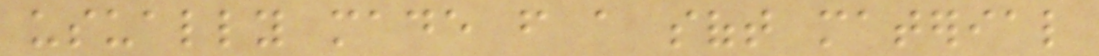usually made from a soft material
